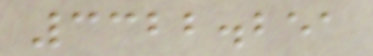3322.251
